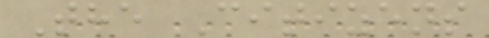The Citizens
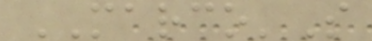MARCO'S
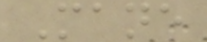Mane
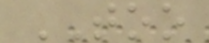TOO
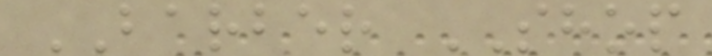BARBER SHOP
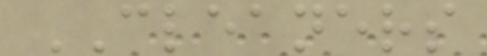CLEANERS
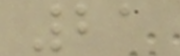21
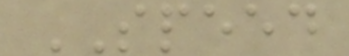SPEED
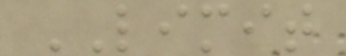LIMIT
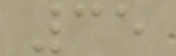35
